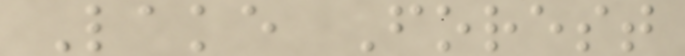Lake Forest
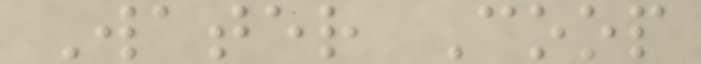Water Coop
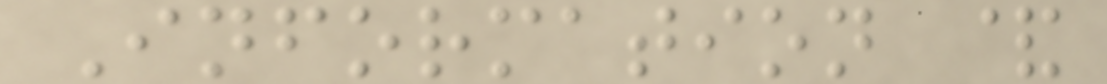Information &
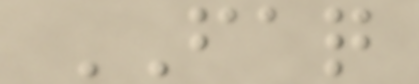FAQ
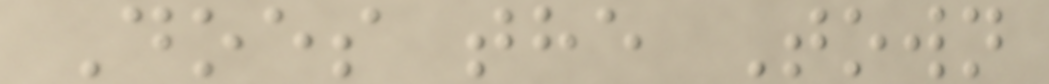Does the Town
